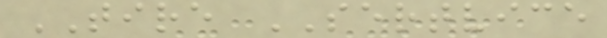TIRE SERTVICE
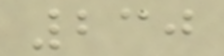230
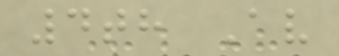4th Av
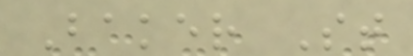Baker St
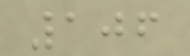106
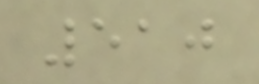510
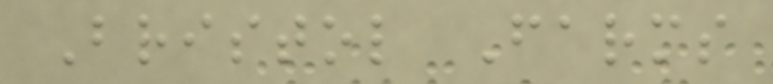Bristol Farms
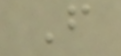F
